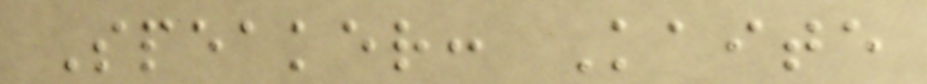Speaker: Kaite
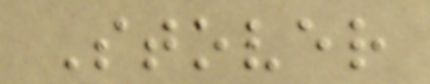Stover
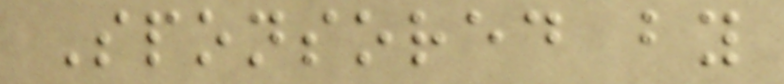Sponsored by
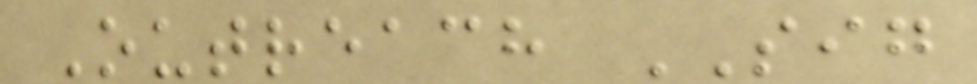Outreach SIG
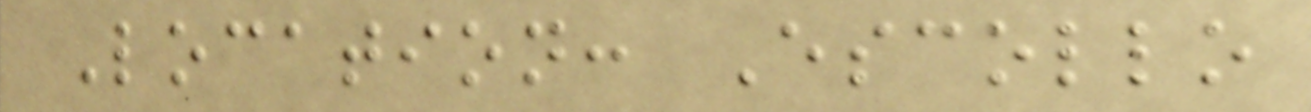Location: Escollo
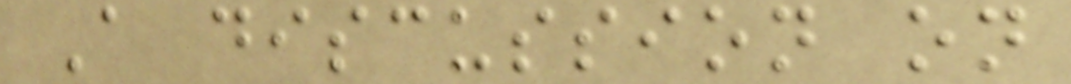A discussion on
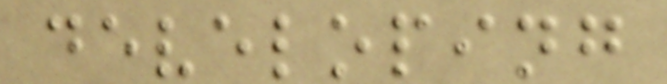developing
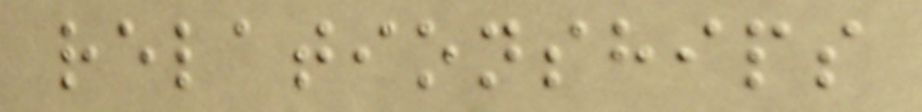relationships
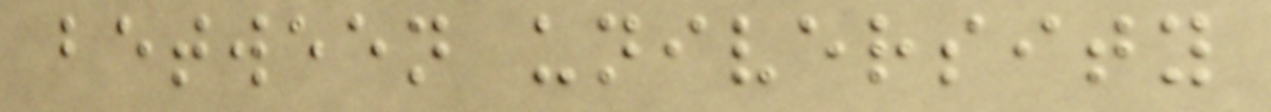between university
